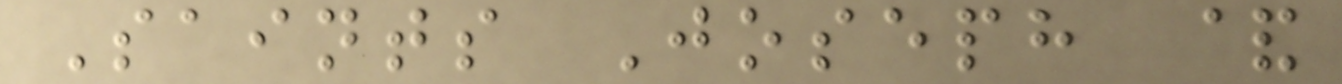Saints Joseph &
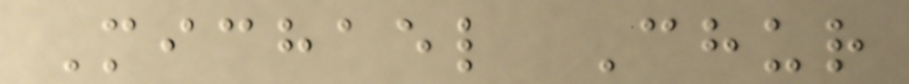Michael Chur
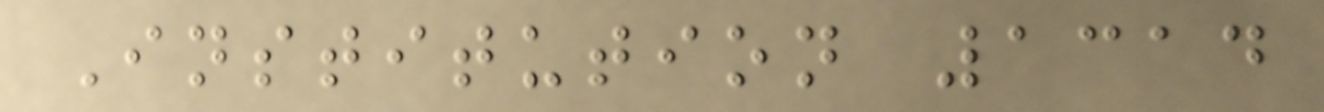Institution 1314
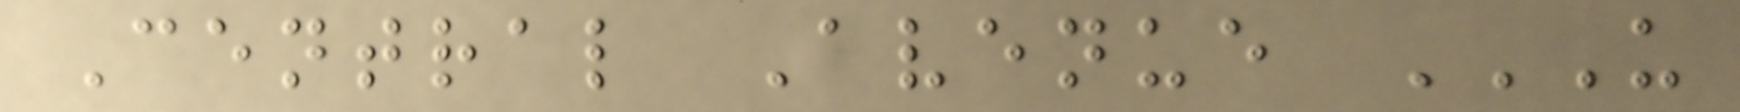Central Avenue U
